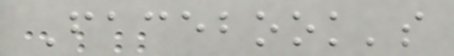Facebook's
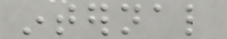internal
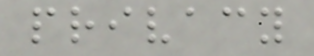privacy
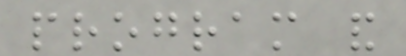program and
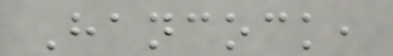Hancock,
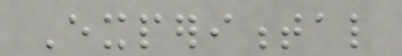Experimental
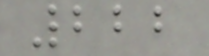222
